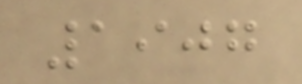1907
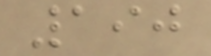190
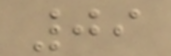09
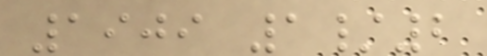1909 1/2
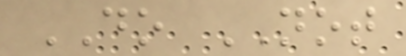DO NOT
